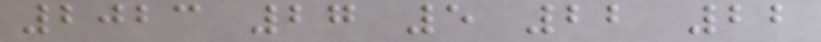2023 27 5 22 22
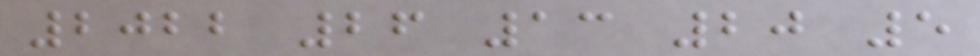2022 26 13 20 5
